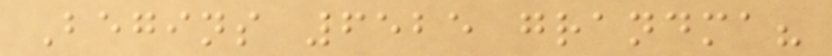Begins 6525 grandma?
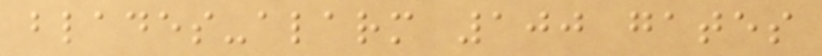blades-alarm 100 gates
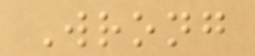Wrong
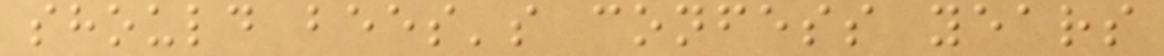should bees's confess years
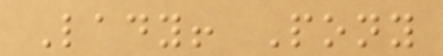Lady! Pony
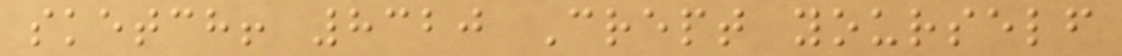sketch! 8320 Crept yourself
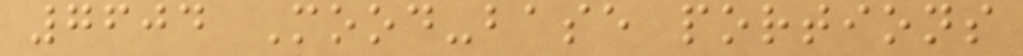7604 Mood-base portions
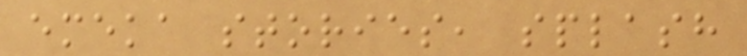emeka stories, splash
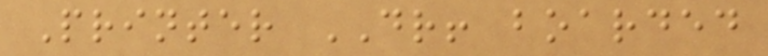Printer DR! boarded
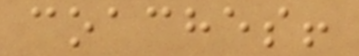coaches!
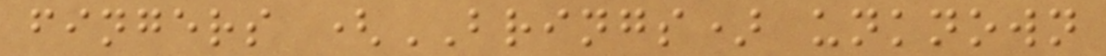fingers (BRINGS) unknown
